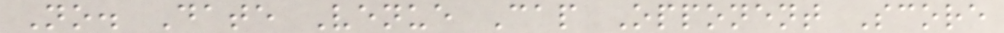No. Date Venue Cap Opponent Score
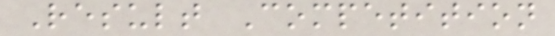Result Competition
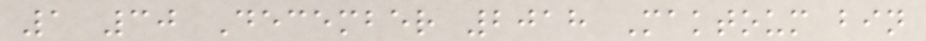1 30 December 2018 Maktoum bin
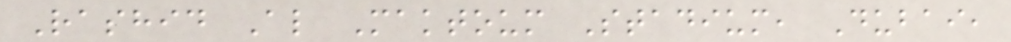Rashid Al Maktoum Stadium, Dubai,
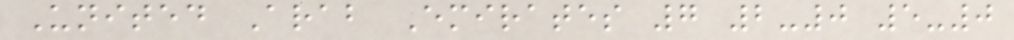United Arab Emirates 7 2-0 5-0
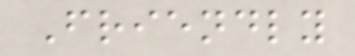Friendly
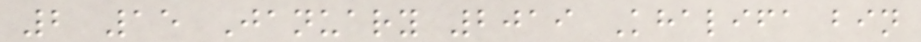2 15 January 2019 Khalifa bin
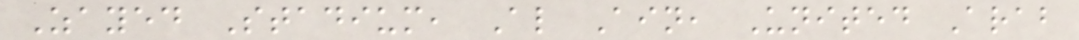Zayed Stadium, Al Ain, United Arab
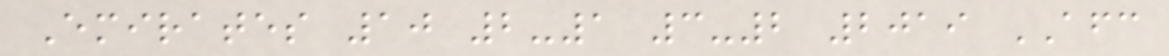Emirates 10 2-1 3-2 2019 AFC
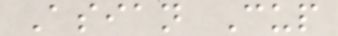Asian Cup
